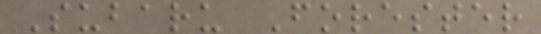Subaru Forester
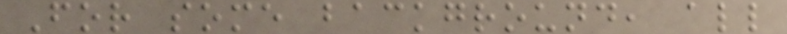For some background, all
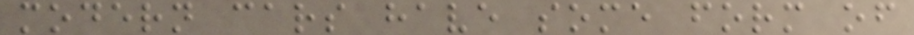modern cars have some form of
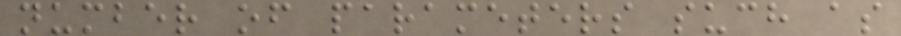number of parameters such as
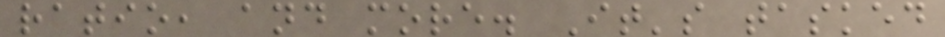ratio, and more. It's tasked
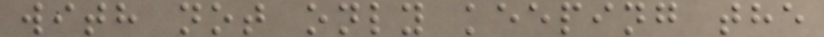with not only keeping the
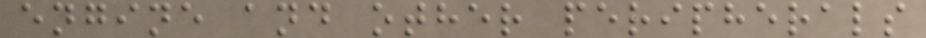engine and other peripherals
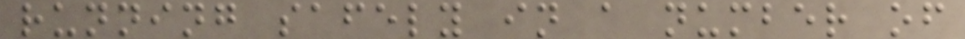running safely in a number of
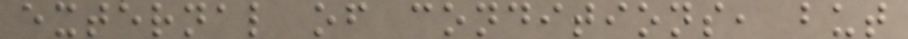external of conditions, but
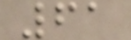61
